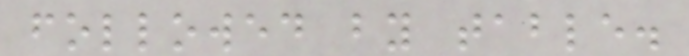followed by table.
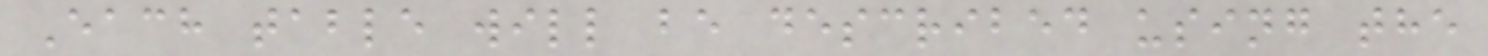Each table will be described using the
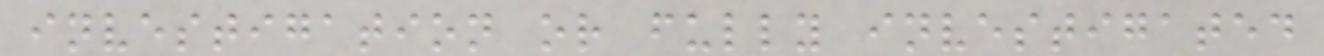investigation or fully investigated
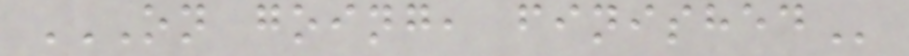ON GOING, FINISHED
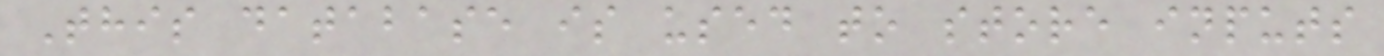This database is used to store inputs
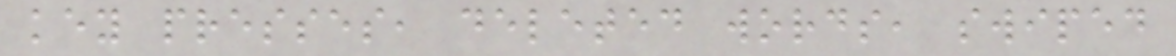key presses, deleted words, swiped
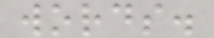words.
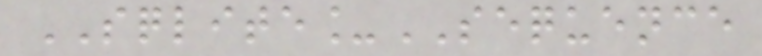SQLITE_SEQUENCE
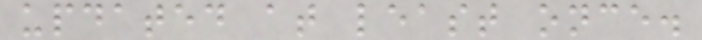updated at least once.
